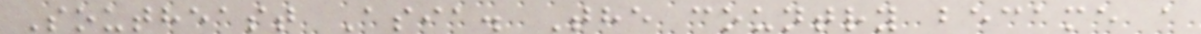Southeast Asia. The country became a
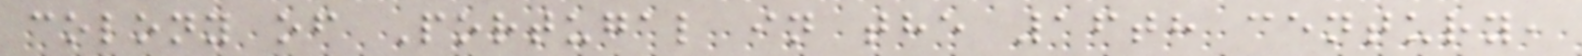colony of Portugal in the 16th century,
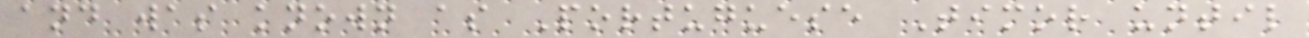and was known as Portuguese Timor until
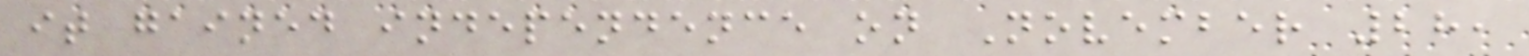it gained independence on November 28,
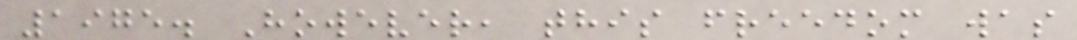1975. However, this freedom was
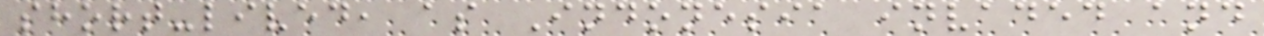short-lived, as Indonesia invaded and
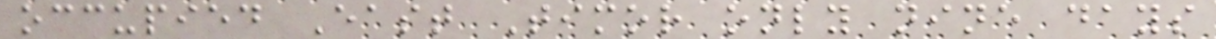occupied East Timor only nine days
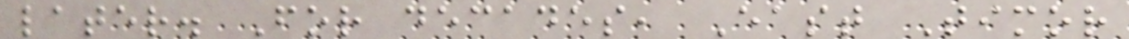later. For decades, East Timor
